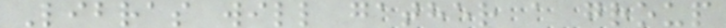Libras will gather a group
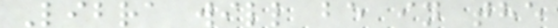Libra will be in the
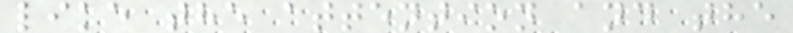like the attention and the
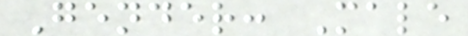Gender: Male
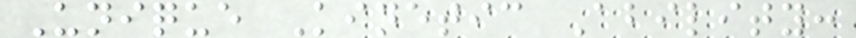Unique Kinetic Ability:
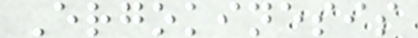Ergokinesis
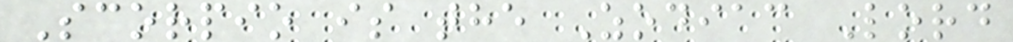Scorpio is the Zodiac Lord
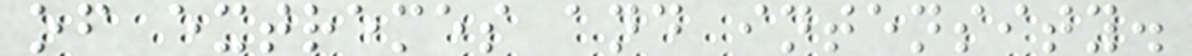of extremes and intensity.
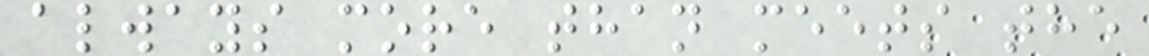always more than meets the
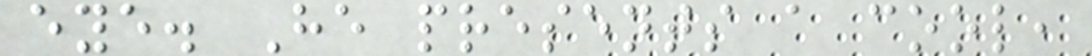eye. He presents a cool,
